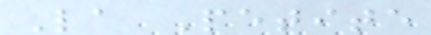La Petite
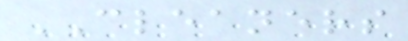CLEANERS
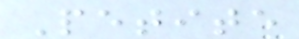Petite
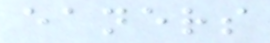eaners
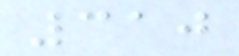310
